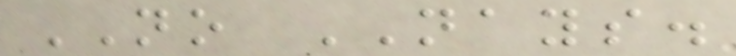NO NAYS.
